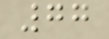77
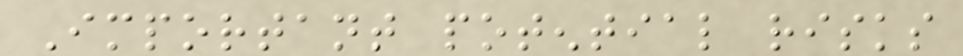Important potential risks
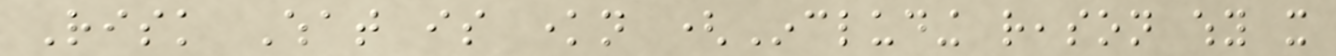Risk What is known (Including reason why it
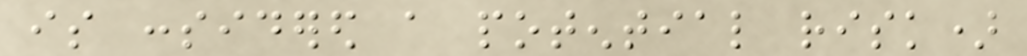is considered a potential risk)
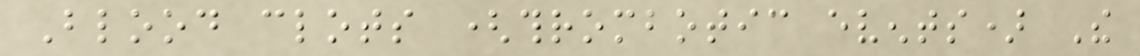Blood clots (thrombotic events) The
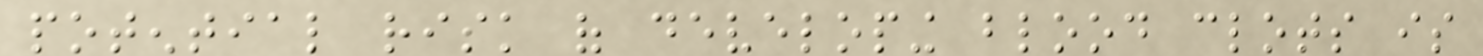potential risk of developing blood clots is
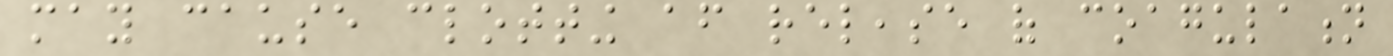may cause clotting after release of coagulation
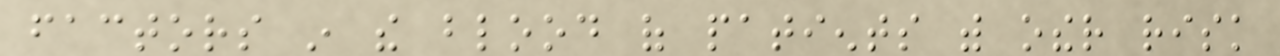factors in the blood of patients with other risk
